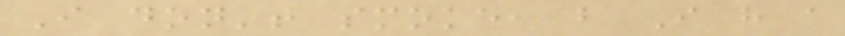I don't smoke, but I have a
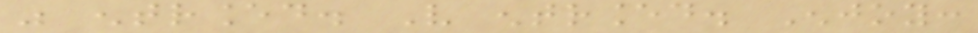was entranced. Very entranced. Enjoy:
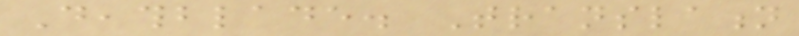Deathblade. Translation
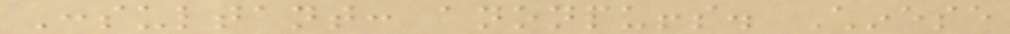Consultant: anonpuffs. Chinese
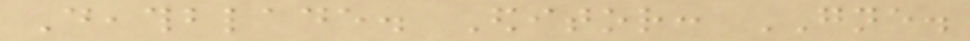Deathblade. Editor: GNE.
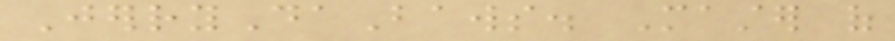JerryDaBaws. Master of
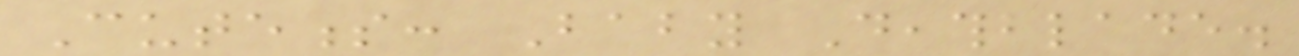Cuteness: Baby Deathblade.
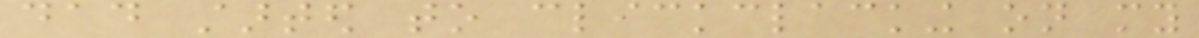dad started to clickclacking on my
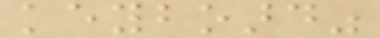keyboard"
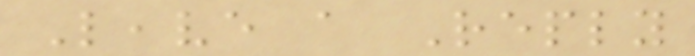Leave a Reply
